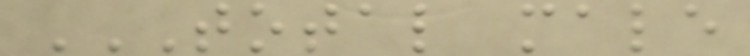TOTAL MALE
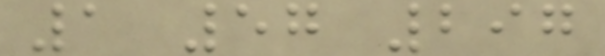1 57 297
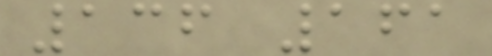136 161
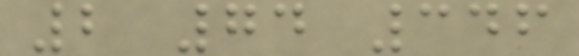2 74 346
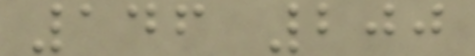146 200
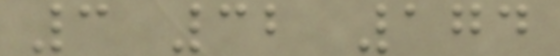3 32 174
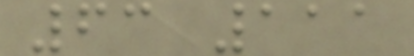63 111
